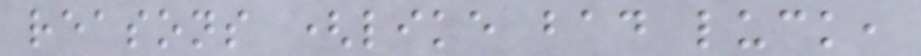reasons (like bad luck,
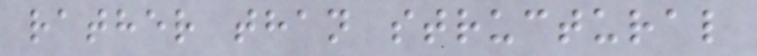rather than structural
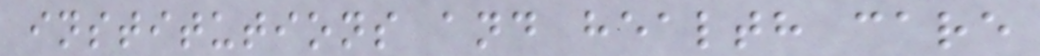institutions and health care
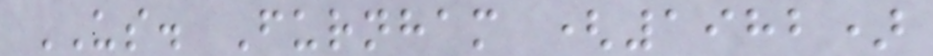US. Furnham (1982)
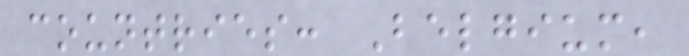countries: Belgium,
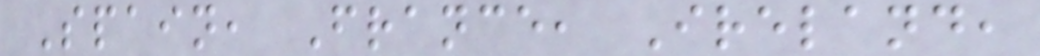Spain, France, Ireland,
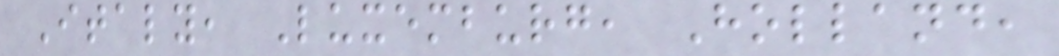Italy, Luxemburg, Holland,
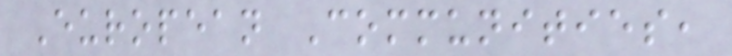European Communities,
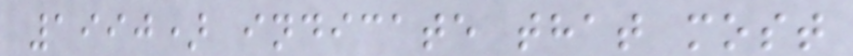1990) indicate that most
